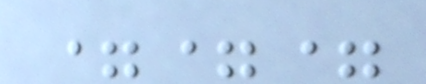===
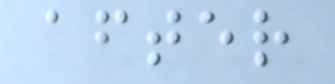after
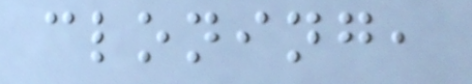cloning,
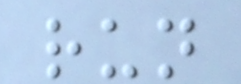run
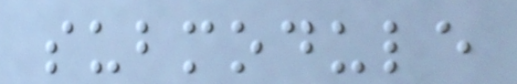submodule
